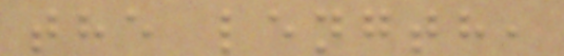the length,
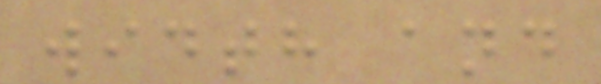width and
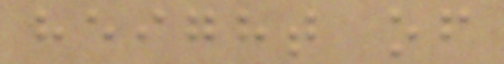height of
